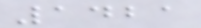1421
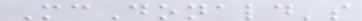McDonald's
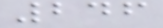246
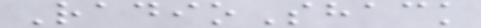RadioShack
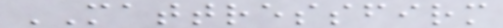MATTRESSFIRM
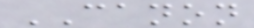CANON
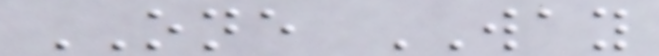ONE WAY
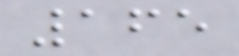165
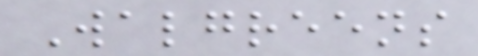Walgreens
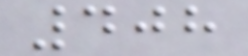408
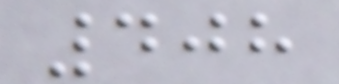408
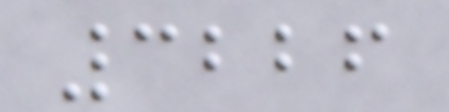3226
